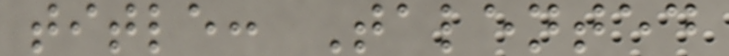title: Talented
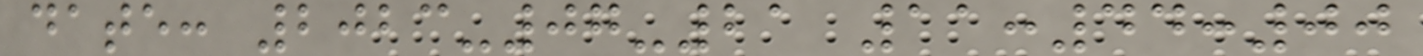date: 2023-07-21 11:44:00
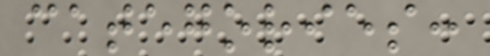categories:
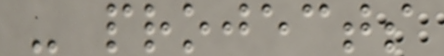- projects
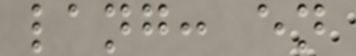lang: en
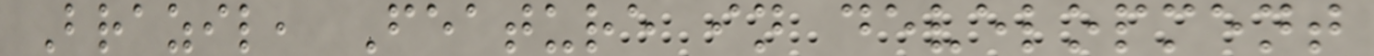Brazil, Feature in development
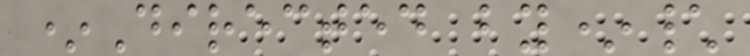*Directed by*\
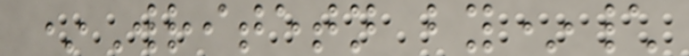*Writetn by*\
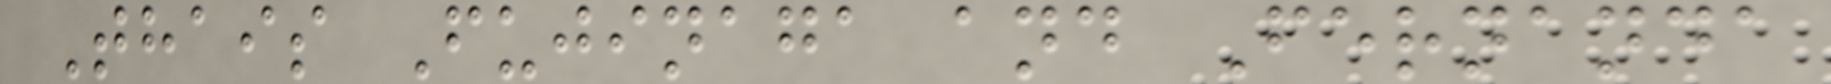Thais Fujinaga and Fernanda
